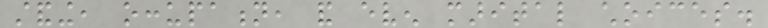standing, occupation, and even marital choices.
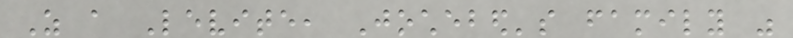As a Levite, Jochebed's family was
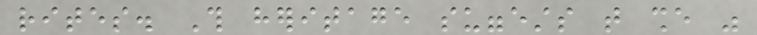rites. This heritage suggests that she was
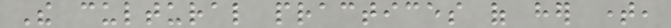The cultural practices of her time,
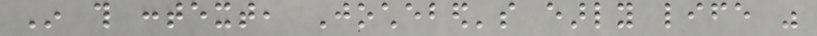In this context, Jochebed's early life was
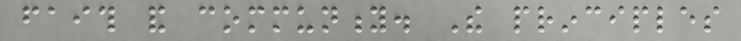faith and community. The principles
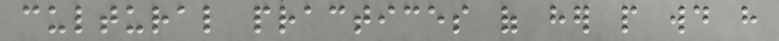cultural practices of her people would have
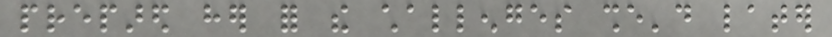prepared her for the challenges she'd later
